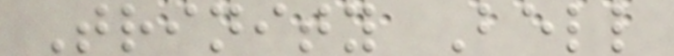Trinity Bell
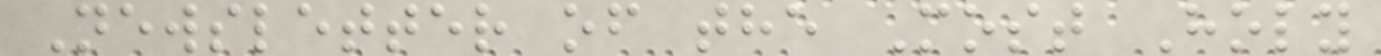Newsletter of the Most Holy
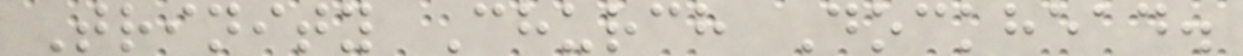Trinity Church Dockhead.
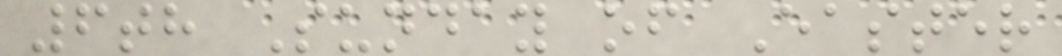6th Sunday of Easter
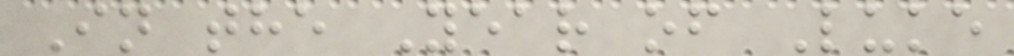In the Year of Luke
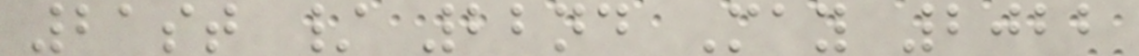21st / 22nd May 2022
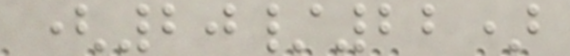(20/22)
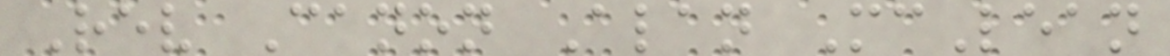Rev Canon Alan McLean
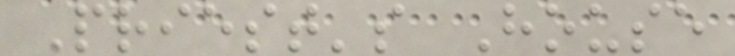Priest's House
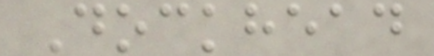Dockhead
